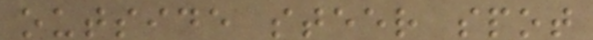outside steer spot
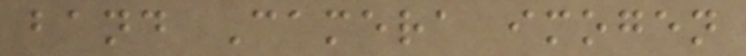band Camera imogen
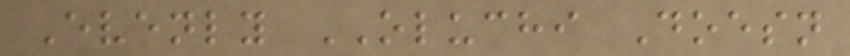Evenly OLUCHI Doesn
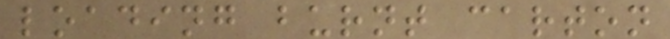loading burnt carton
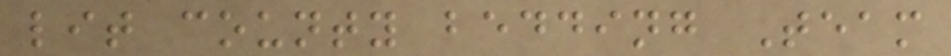lit county bedding Team
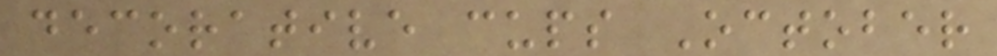decorative cups October
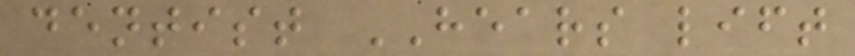dentist HEARS lift
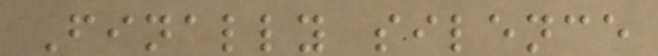Finally silence
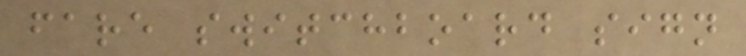fare switchboard sign
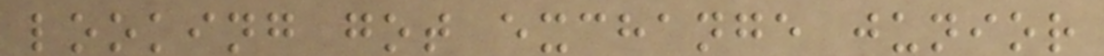looking got exchange junior
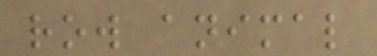row animal
